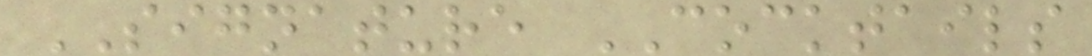SIGNATURE COCKTAILS
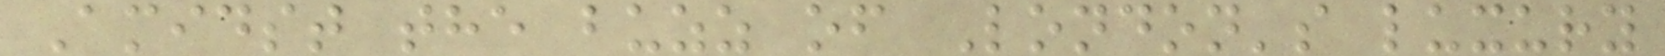Amidst the buzz of London's luxury
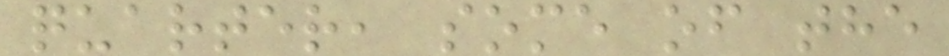quarter, some of the
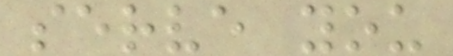serve you
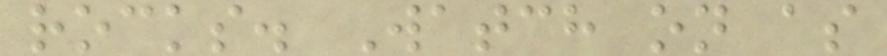rocks. Watch on as
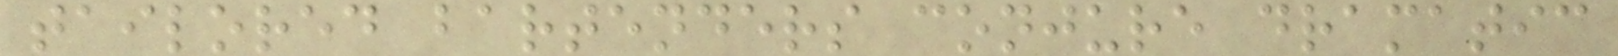tailored bartenders conjure dramatic
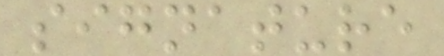signature
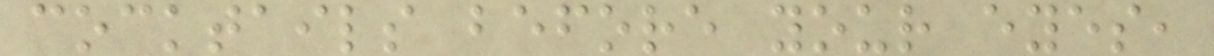cocktails before your eyes,
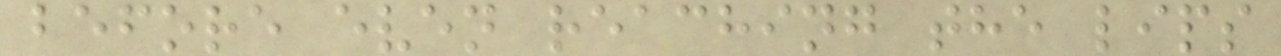before even reaching the lips
